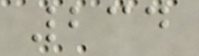234
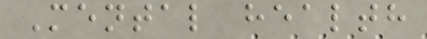Mental health
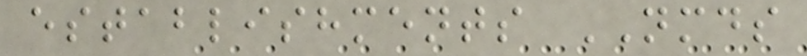establishments NMDS
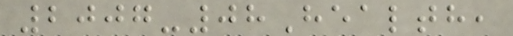2007-08Health,
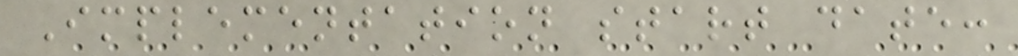Implementation start date:
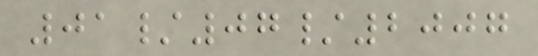01/07/2007
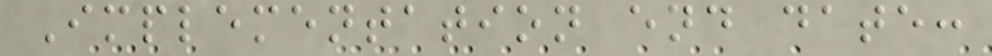Implementation end date:
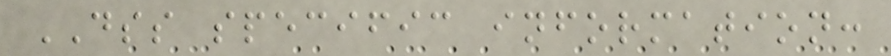DSS specific information:
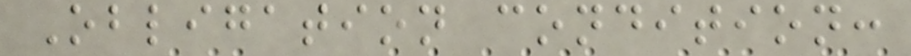Obligation condition:
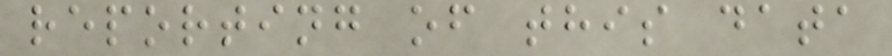reporting of this data
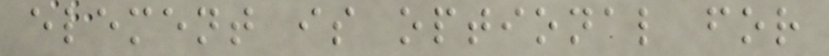element is optional for
